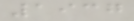1937
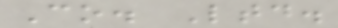Co. Ltd.
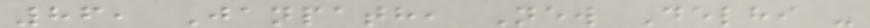86, Janpath, New Delhi -
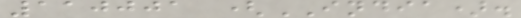110001 (INDIA).
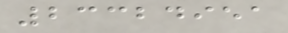23324951
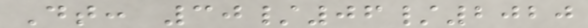Dt: 30/06/2020
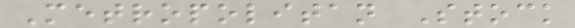Metropolitan Stock
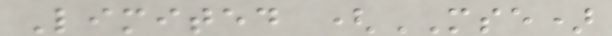Limited (MSE)
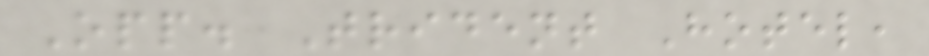Opp. Trident Hotel,
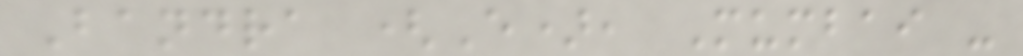Bandra (E), Mumbai -
